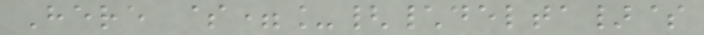Here $=_{\delta}$
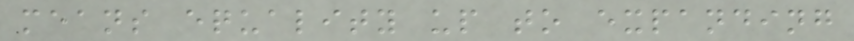means equality up to expanding
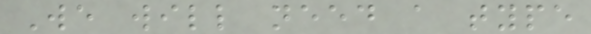We will need a type
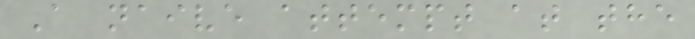A naive attempt at the
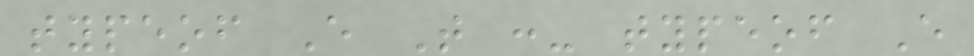typeof E T :- typeof E
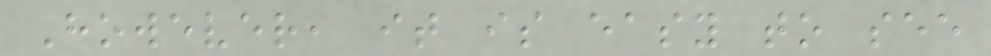However, it is easy to see
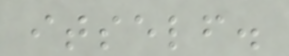itself.
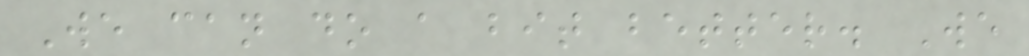We can do a bit better. We
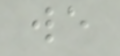we
